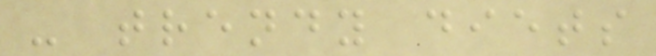- trendy diets
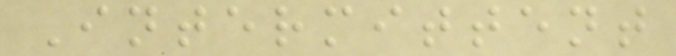Intermittent
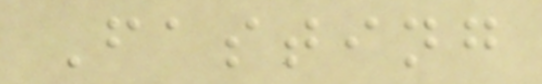Fasting
